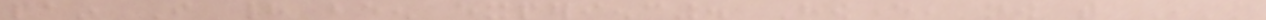pain I had been experiencing. However, now that I'm
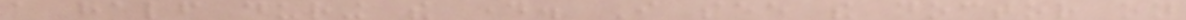a half during the day. I see the doctor on
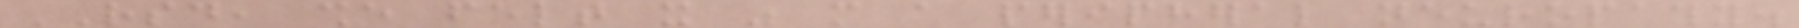RSD, she felt it was more a peripheral neuropathy.
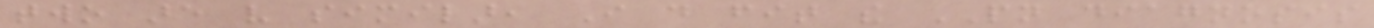two are very similar, I do fit the PN diagnosis
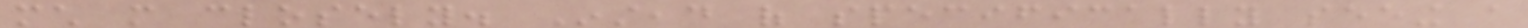much more closely. Instead of specifically seeing a
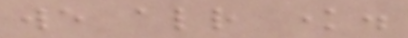we already know.
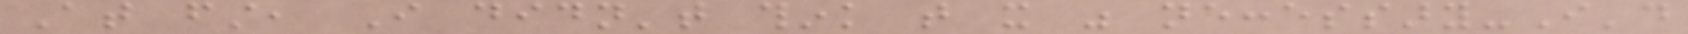At first, I didn't think that it was neccessary-I'd
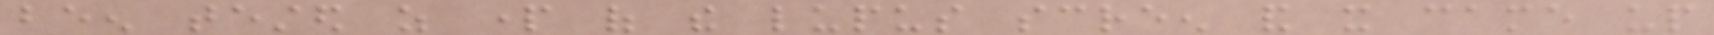been tested as part of the lupus screen and it came up
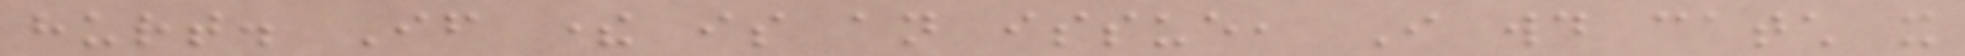hurt. If there is an issue, I would catch it
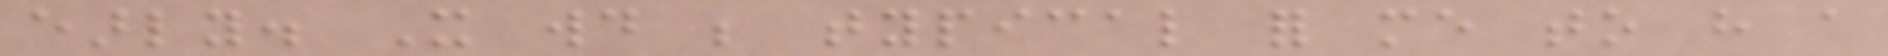early. It would be typical for me to have a
